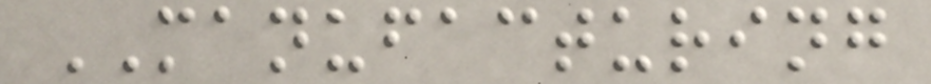MANUFACTURING
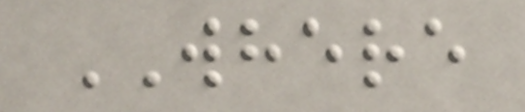WHERE
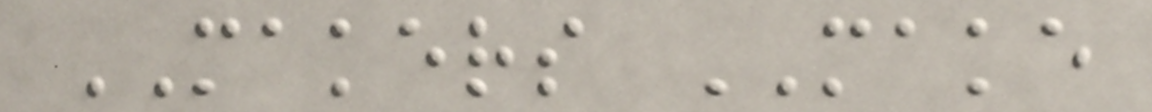MAKERS MAKE
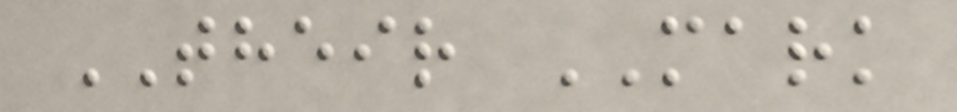THEIR MARK
